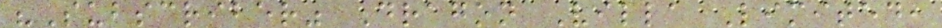"Subscriber" Dragon Villa Limited,
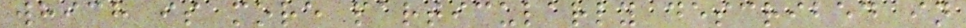which is more particularly described in
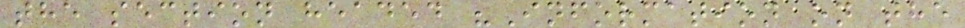the section headed "Information on the
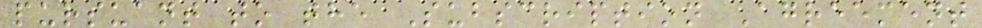pursuant to the Subscription Agreement
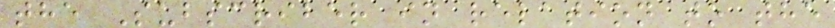the Subscriber in relation to the
